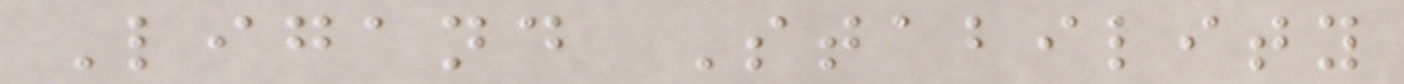Ligand Stability
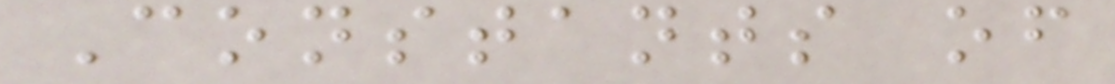Constants of
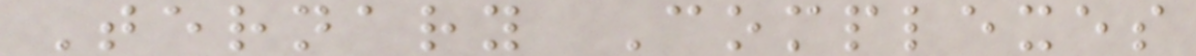Ternary Complexes
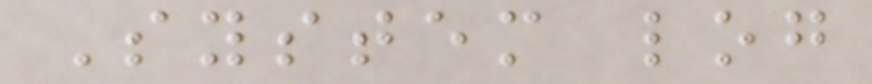System log
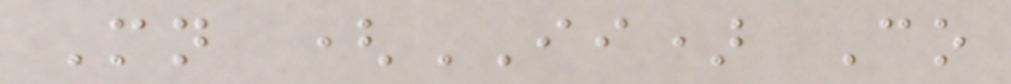Mn (II) Co
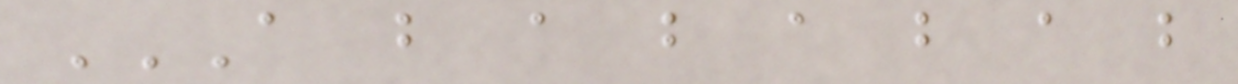A B A B A B A B
